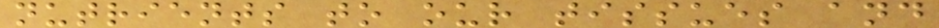nutrients to our tissues and
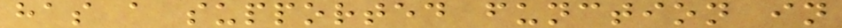has a supported function in
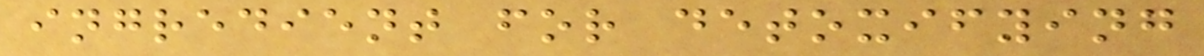ingredient for detoxifying
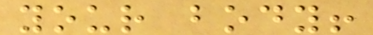your body!
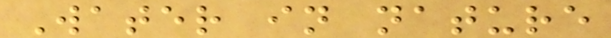Water in nature
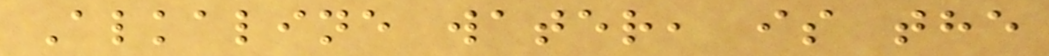Alkaline water, is the
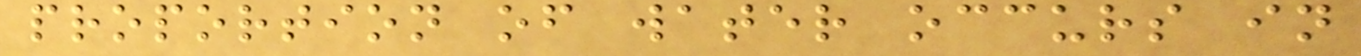proportion of water occurs in
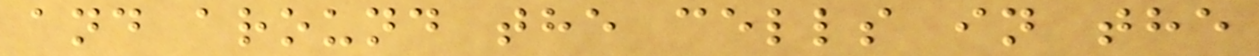and around the cells in the
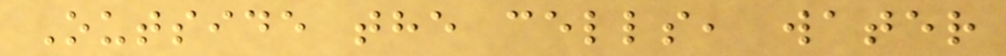Outside the cells, water
